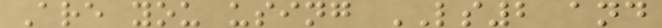Are you using LS2 and
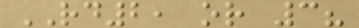RD2, or 3?
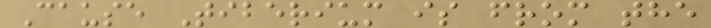Cause Tiberium is from the
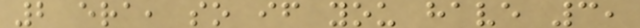2 era, so if you have 3,
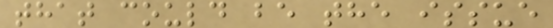that could be the issue
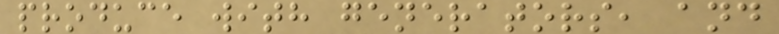produce with generators, and
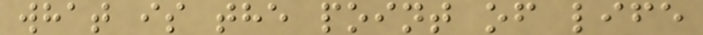what is the point of life
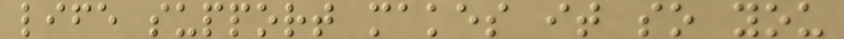life support makes it so you
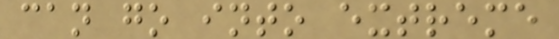can go into extreme
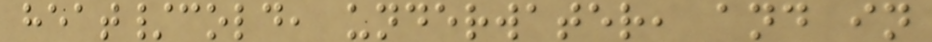heat/cold, underwater, and in
